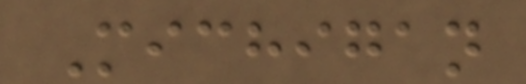Michigan
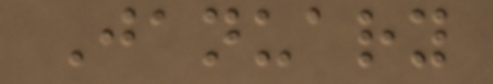January
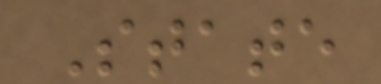State
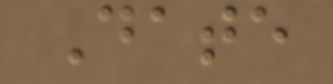Date
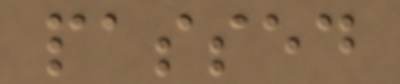passed
